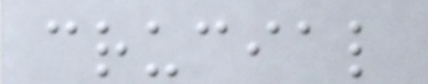crucial
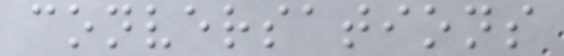conversations
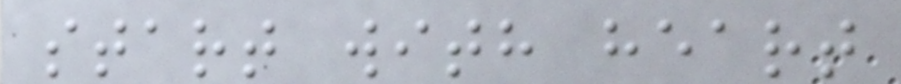start with heart
